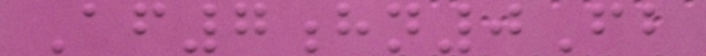Af7hn0Fb
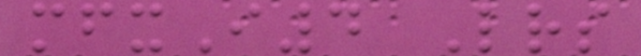mfxI4 Lrs
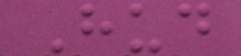Hud
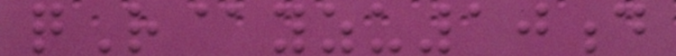qR@yzu10d
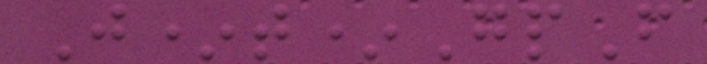J*t*GpF
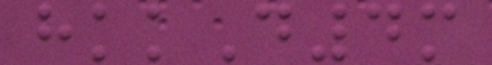hkkD4m
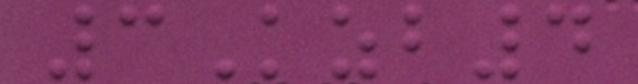3Kzb4
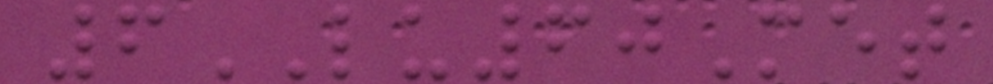6LU60Met
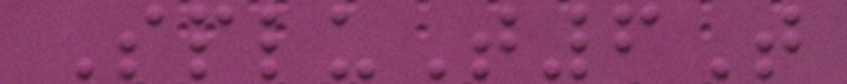SpluT6T
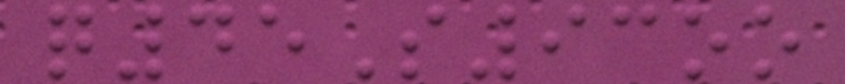q45S93oo
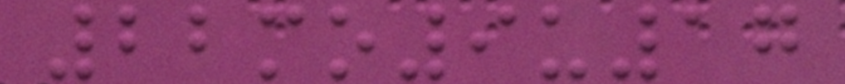22mo9u17
